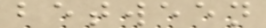between
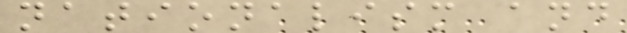nationalism and
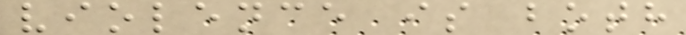violence is both
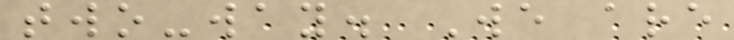two-way. We are
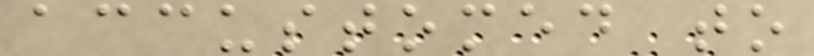accustomed to
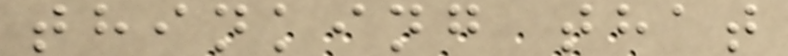thinking that
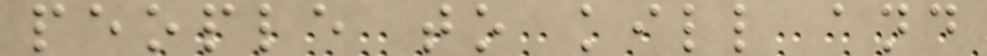people to kill and
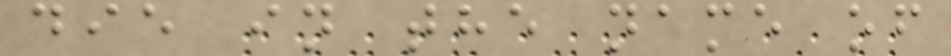die in the name of
